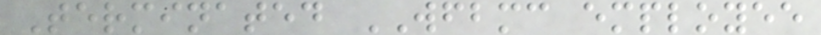Terminated WFBMC employee
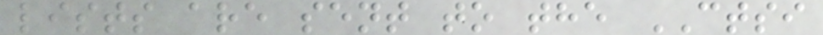lists are sent to the CTSI
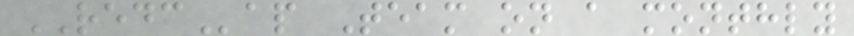REDCap Team on a monthly
